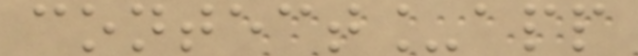contect_app
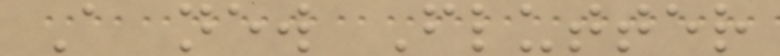A new Flutter
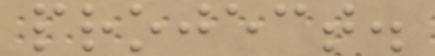project.
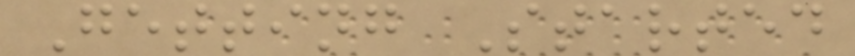Getting Started
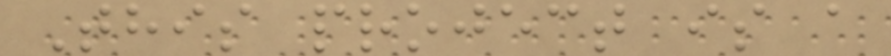This project is a
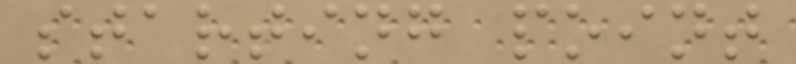starting point
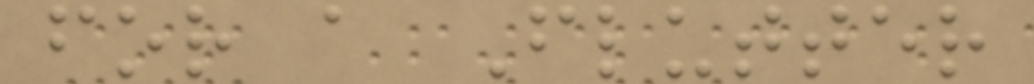for a Flutter
